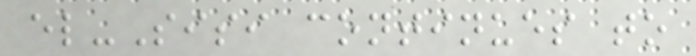el-Sisi continues to
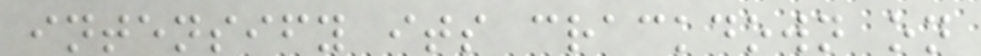intensify its crackdown on
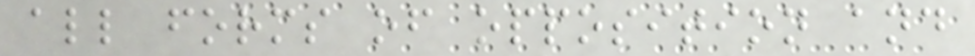all forms of opposition and
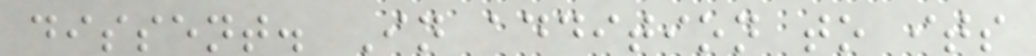dissent. In addition to its
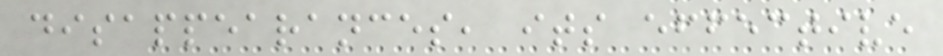disappearances, its effective
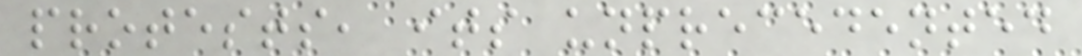protests, its unprecedented
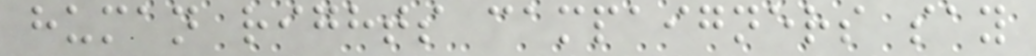human rights campaigners say
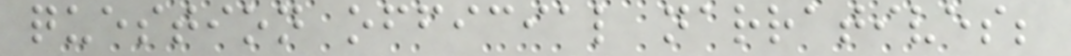question official narratives;
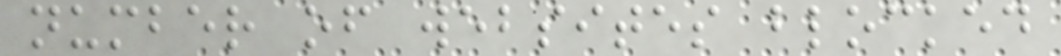number of websites blocked
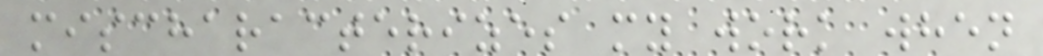mischaracterizes my work when
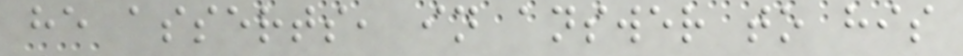he asserts, in answer to his
